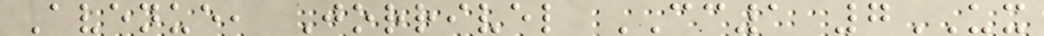Avenue, Jorrivel CC1 7UX
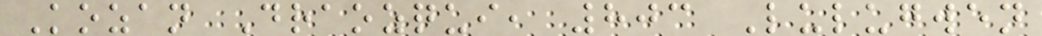Kozan Draozqui, 803 Lulugwen
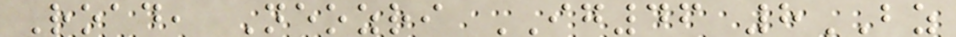Road, Neozri IG46 8BZ
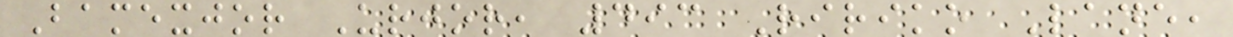Bamexjor Urjor, 493 Ririko Lane,
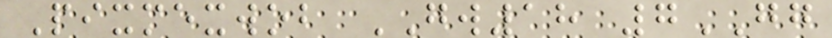Pixmexwob GW18 7GG
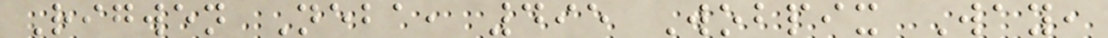Rigwen Neba, 495 Wobpix Way,
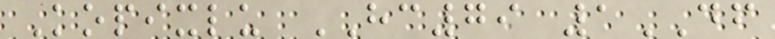Kopixlu HC79 1DF
